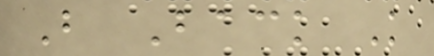B Back K
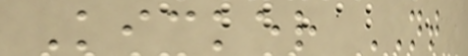Kicker NT
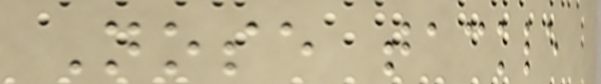Nose tackle
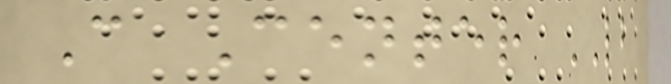C Center LB
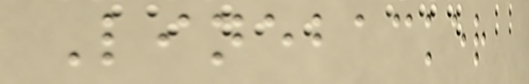Linebacker
